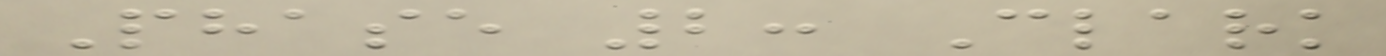Phase 2: Clark
